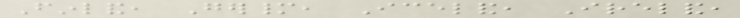Finland, Germany, Iceland, Ireland,
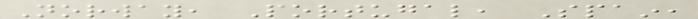Norway, Portugal, Spain,
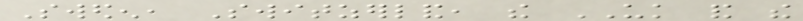Sweden, Switzerland, the UK and the
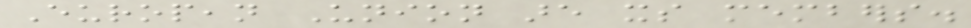European Union are its members.
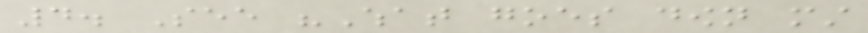4. See "What goes down must
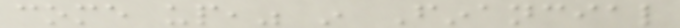come up," in Financial
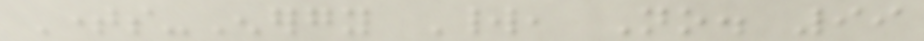Times-Energy World, No. 99
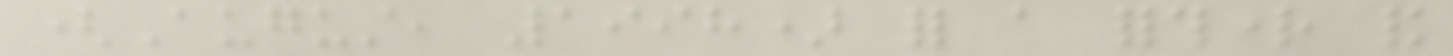(August, 1998) for a forthright and
